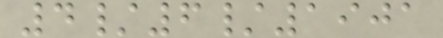4/6/1901
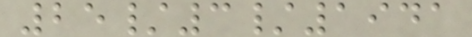25/3/1941
